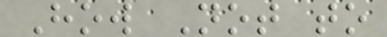How Not to
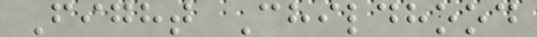Fight Childhood
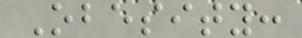Obesity:
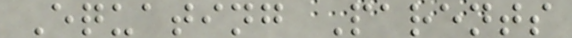Equating Parents
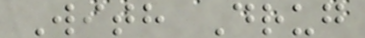With Drug
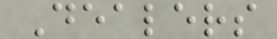Dealers
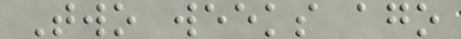Two weeks ago
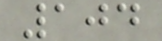104
